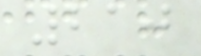210
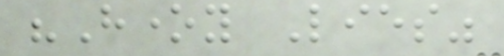"Honey Lies"
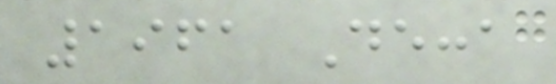1961 Decca
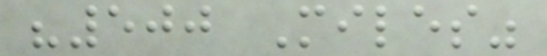"500 Miles"
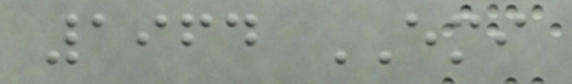1964 EMI
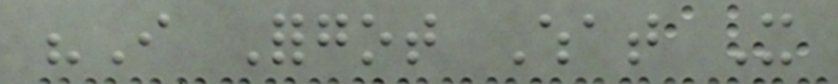"I Forgot What It
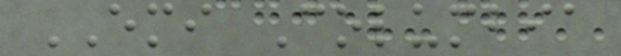EMI Columbia
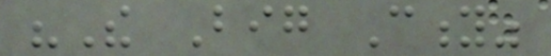"The Big City"
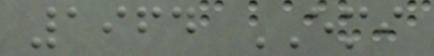1964 EMI
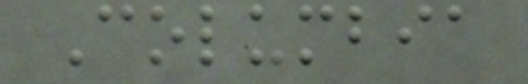Columbia
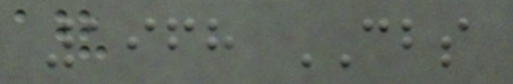1968 CBS
